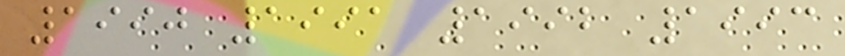1990 1991 1992 1993
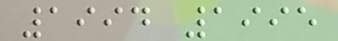1994 1995
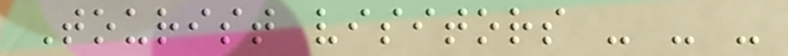Tourist visitors - - -
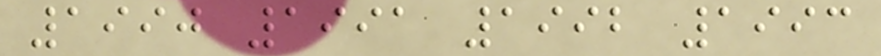1990 1991 1992 1993
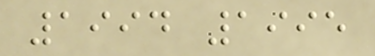1994 1995
